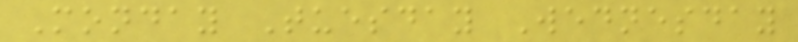Monday Tuesday Wednesday
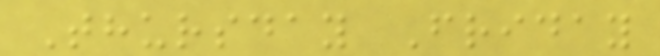Thursday Friday
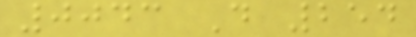0043 D 254
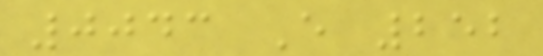0043 E 252
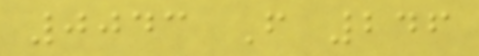0043 F 246
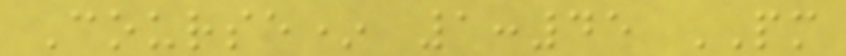Course* 1:45 PM
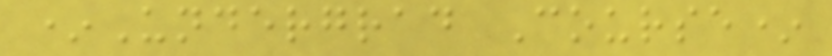*Undergrad Course*
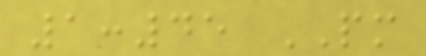1:45 PM
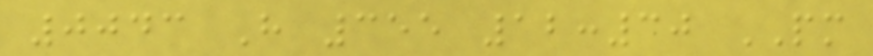0043 H 355 12:30 PM
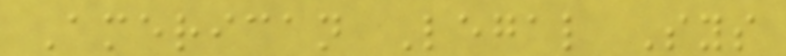American Legal Sys
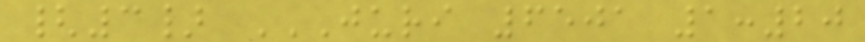{3} JURI 6501 1:20
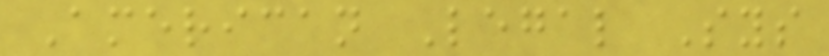American Legal Sys
